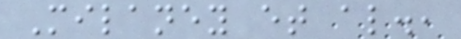Milaney et al.,
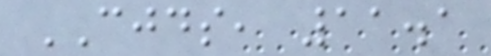CJDS, 11.1
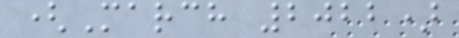(March 2022)
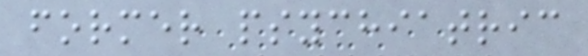former psychiatric
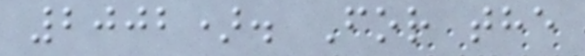2002). For the
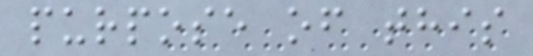purpose of this
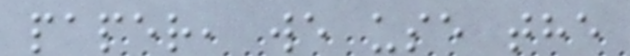paper, we use the
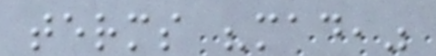terms "mad,"
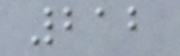212
